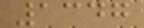1347
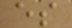es
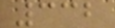332
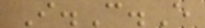I.C.E
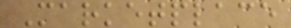Marketplace
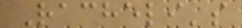Racheli's
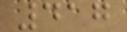417
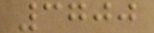3700
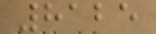8125
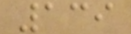139
